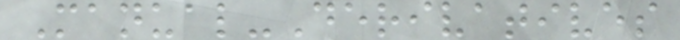Manual-Derivatives
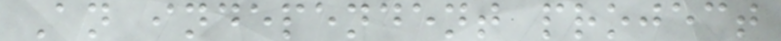An independent project
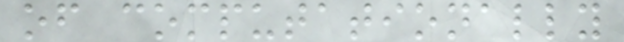of computationally
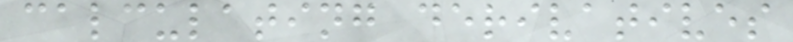calculating derivatives
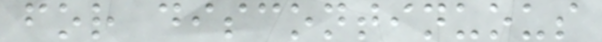for discontinuous
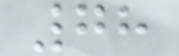78
